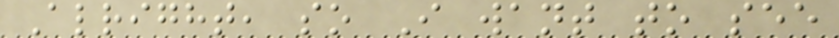Alright, so I want to see
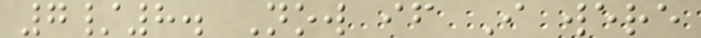7/8. Now if I were
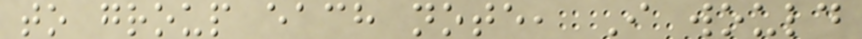to group each note, I would
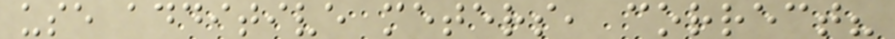use additive meters, correct?
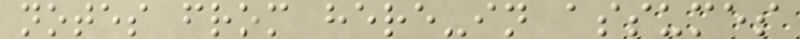notes from here-in assumes
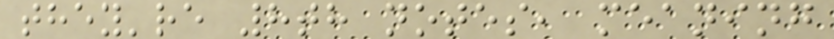they're 8th notes, meaning
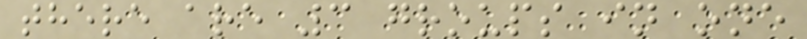there are 3 groups in one
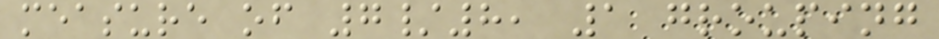measure of 7/8, 1 grouping
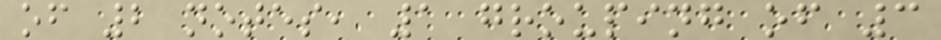of 2 notes, 1 grouping of 3
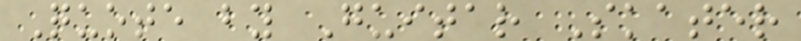Quote by Guitar Skater
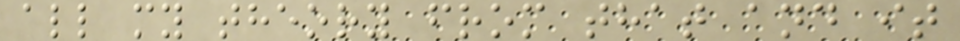all my theory from that and it
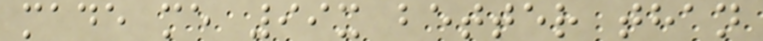made me 99x better than
